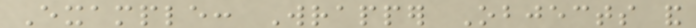Example: Wrapper Objects and
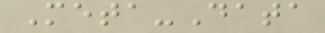Meta-Data
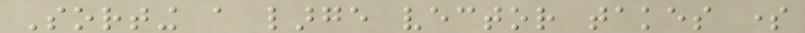Sorting a large vector takes some
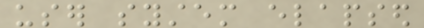user system elapsed
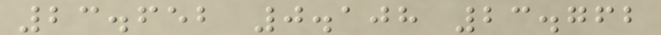23.652 0.108 23.762
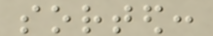sorted:
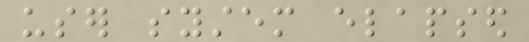user system elapsed
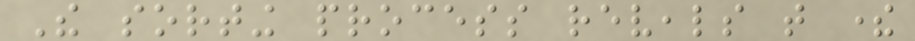The sorting process reveals that there
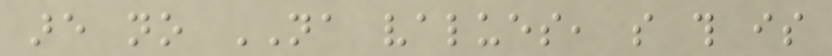are no NA values, so this is
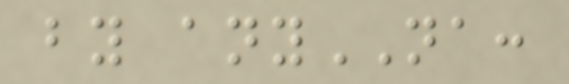by anyNA:
